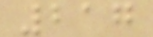217
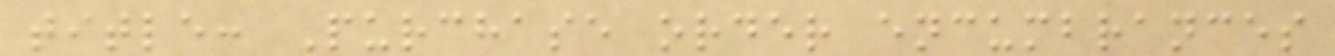title: Purchase order encumbrances
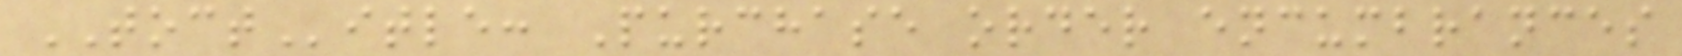TOCTitle: Purchase order encumbrances
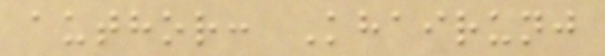author: Khairunj
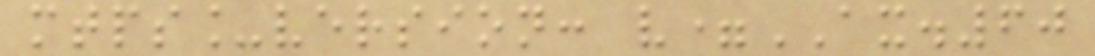mtps_version: v=AX.60
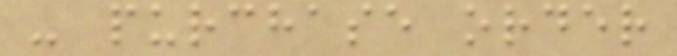- purchase order
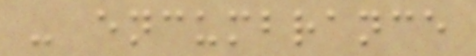- encumbrance
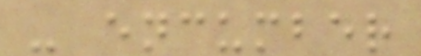- encumber
